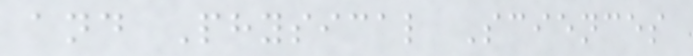and Physical Sciences
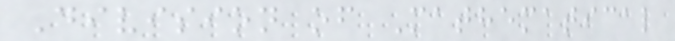Division of Mathematical
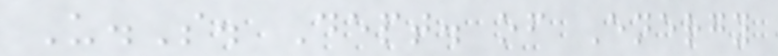U.S. Dept. of Energy
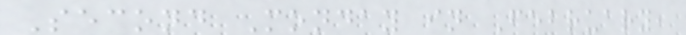Second Monday in February,
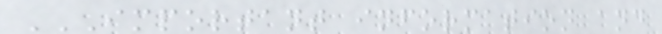IMPORTANT INFORMATION AND
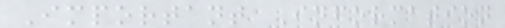Important Information
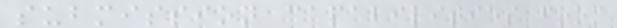submission capabilities from
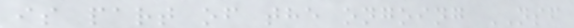is part of the ongoing NSF
